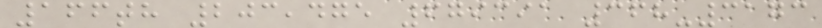166th 203,475 679391 368-3173
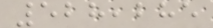528,285
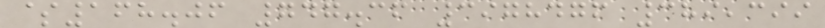$168.06 747.36 3978476 389,399
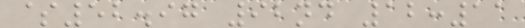$52.97 92nd 12:11
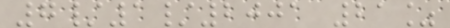7/1/2001 21%
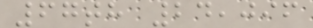67th 24,096
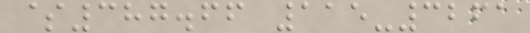$387.66 115-3261
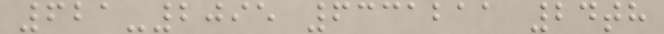621-2095 6331211 24th
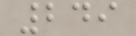249
